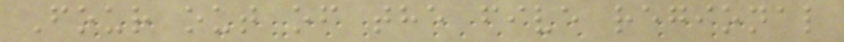Four out of the five regional
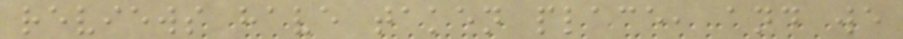reviews have taken place, and we
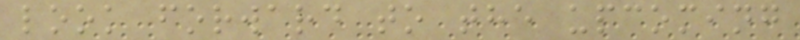look forward to the upcoming
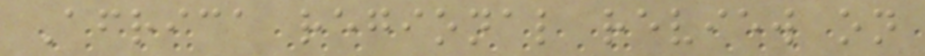Africa regional review on
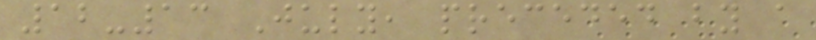12-13 July, preceded by a
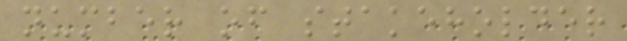number of stakeholder
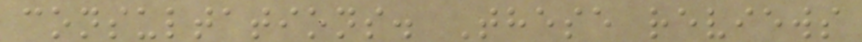consultations. These reviews
